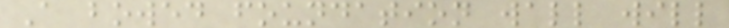A bowed foundation wall will
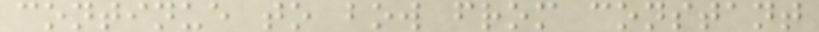continue to bow from constant
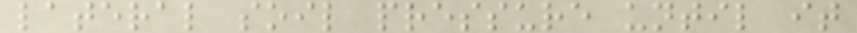lateral soil pressure until it
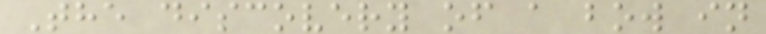The discovery of a bow in
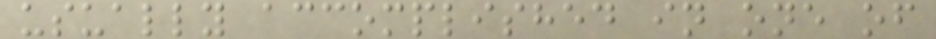usually accomplished in one of
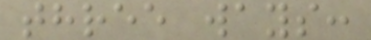three ways:
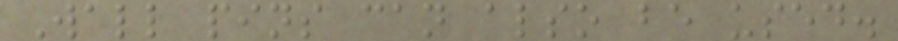Wall pins can also be used.
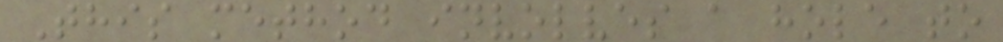This method involves a hole to
